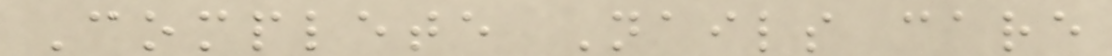Complete Nails care
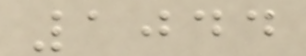1044
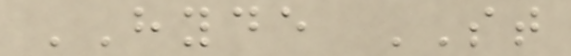HYDE ST
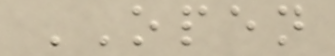OPEN
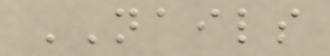NAILS
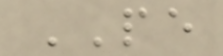PE
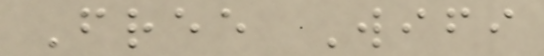Free Wifi
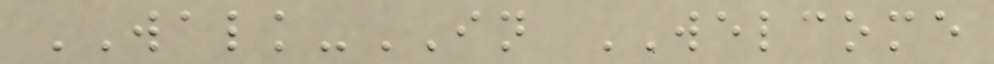WALK-IN WELCOME
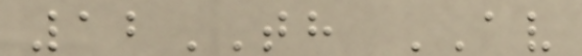12TH AV
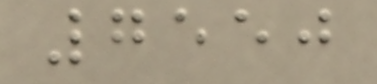7550
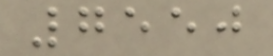7550
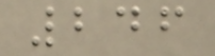246
